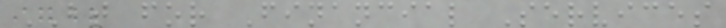BT for Financial Services
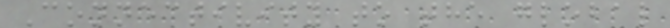Connectivity to the global
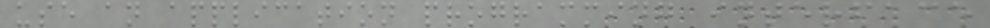use an application programming interface
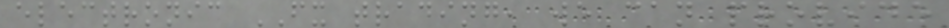electronic FX trading, we can provide
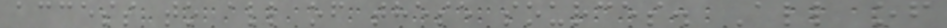access to all of these sources. All of
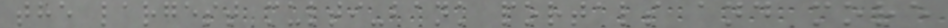the largest multi-bank portals and more
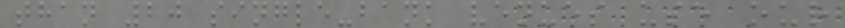than 20 single-bank venues use our
